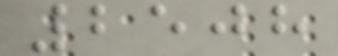2508
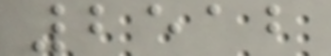2512
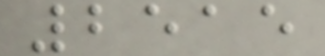2515
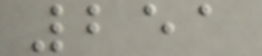251
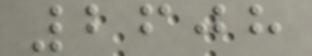2608
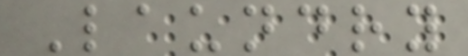Laundry
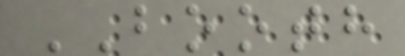BOOTH
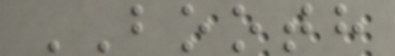BOOTH
